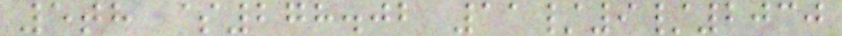5th $278.02 11/9/2030
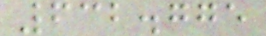632.775
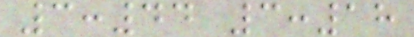3:44 3:18
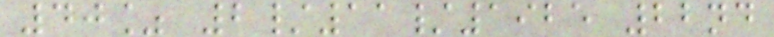40% 2/11/1925 22nd
